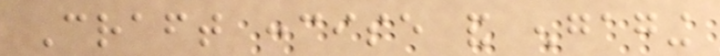Craft concise and engaging
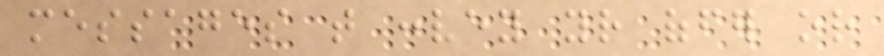messages that convey your offer or
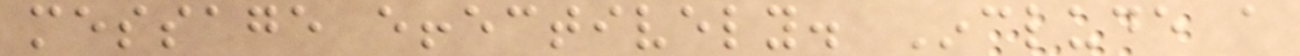message effectively. Include a
